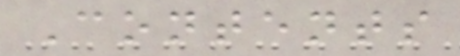Contents
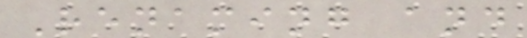Renaming and
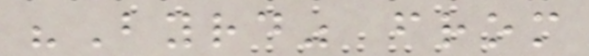"Byrd" from
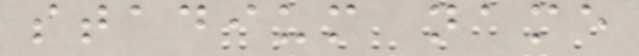stadium name
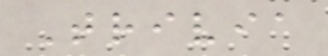Trivia
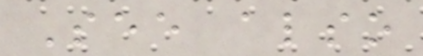See also
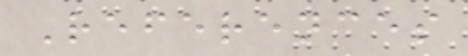References
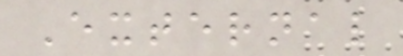External
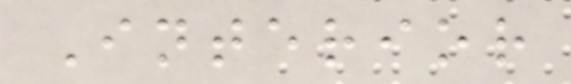Interior
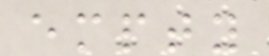empty
